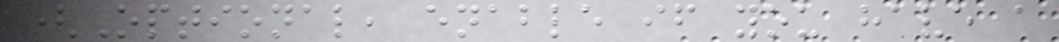(Optional, enable if you have a
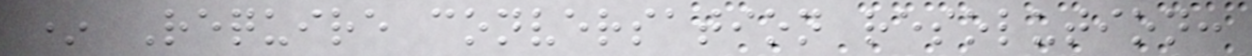* Require conversation resolution:
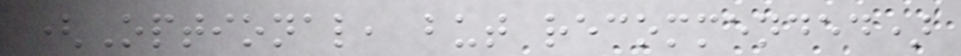(Optional, but recommended)
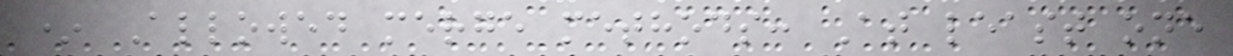* Allowed merge methods: At least one
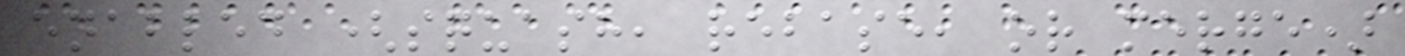enabled (squash, rebase, or merge)
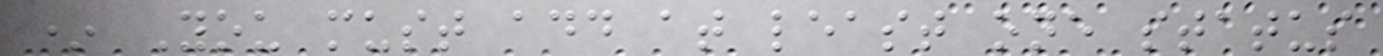* You must add at least one status
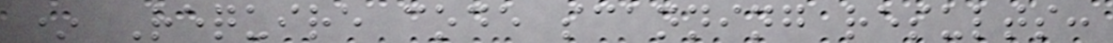* Require code scanning results:
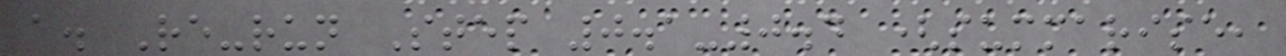a. Re-run Step 0.1-0.4 (summarise,
